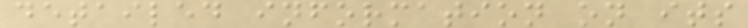detailed information on its
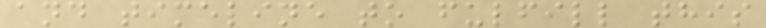and timeline to fulfill this
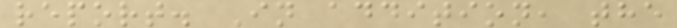report. In addition, the
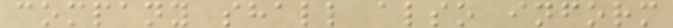company shall also inform
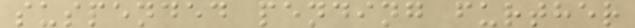suspended pending further
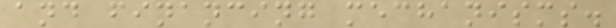and financing mechanisms.
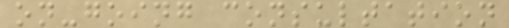on-going consultation
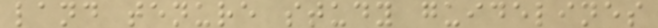land tenure study guidelines
